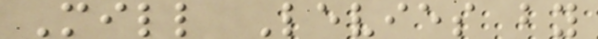Mill Levies by
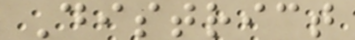District
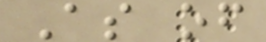As of
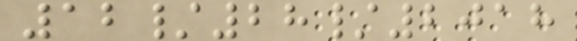12/28/2018
